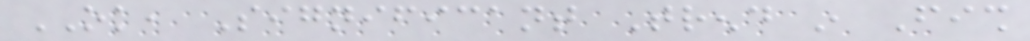OK, Significant Trend in Fish
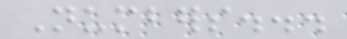Numbers...
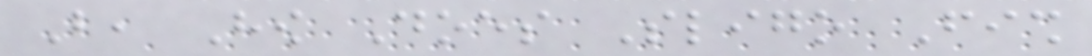But, How Does Sligo Fish
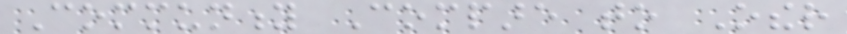Community Compare to Other
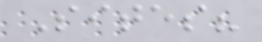Sites?
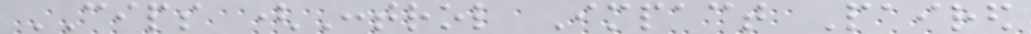CIPS (Control Impact Paired
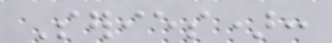Series):
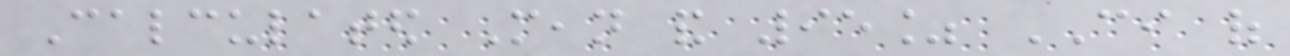Calculated Mean and 95% CI of
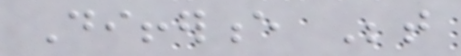Difference Between
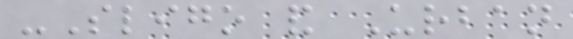-Sligo and Urban
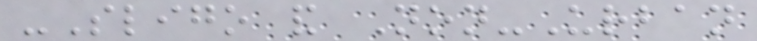-Sligo and Non-Urban
